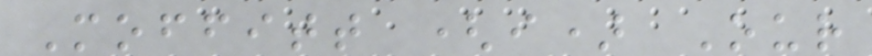Moffitt (i) Our
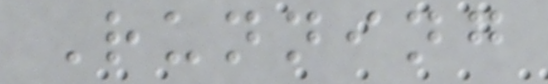Running
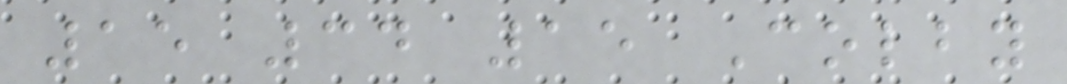15 34 15 Colby
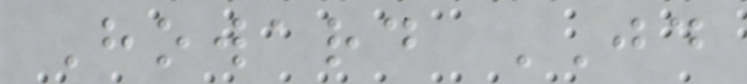Howard JD
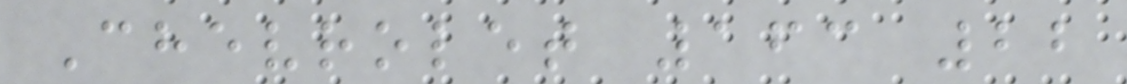Chevrolet 163 22
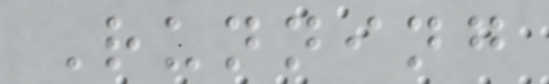Running
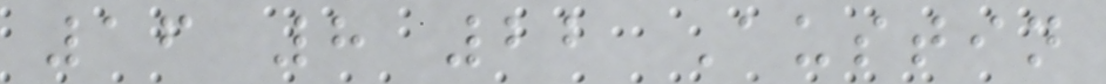16 8 22 Austin
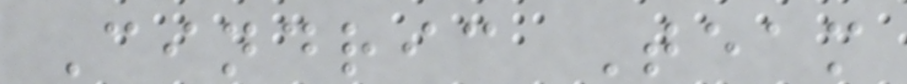Cindric Team
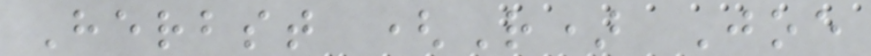Herbst (R) Joe
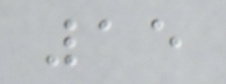15
